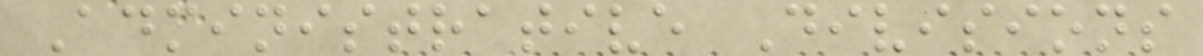Administrative Divisions
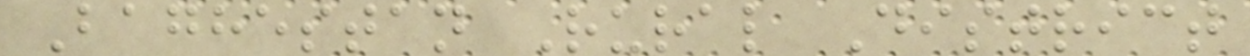Baghestan Rural District
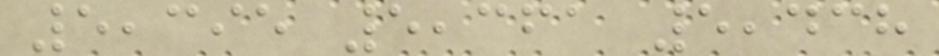5,395 5,361 5,438
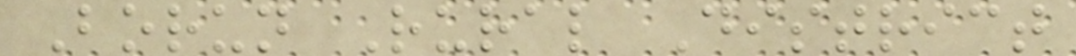Borun Rural District
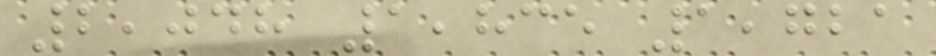2,048 1,835 1,721
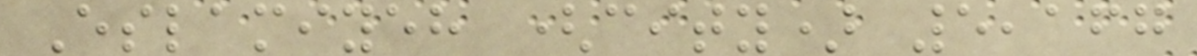Eslamiyeh (city) 5,167
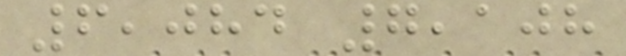6,084 7,108
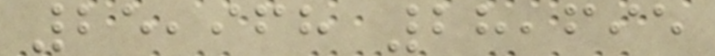25,968 28,695
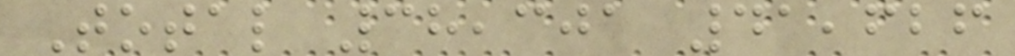Total 38,301 41,626
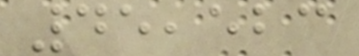45,523
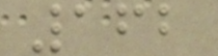162
